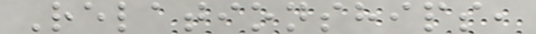Relationships,
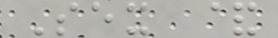Sex &
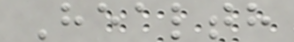Health
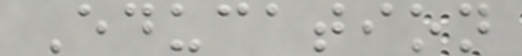Education
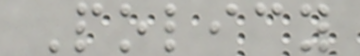Policy
